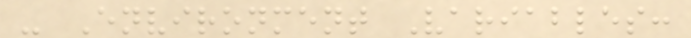- Environment Variables:
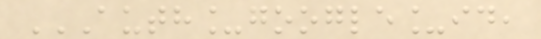AUTH_GOOGLE_ID,
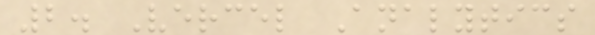2. Vercel Analytics
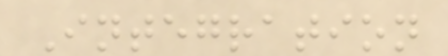Integration
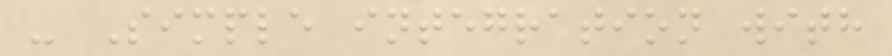- Simple integration with
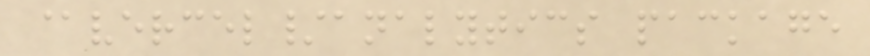@vercel/analytics package
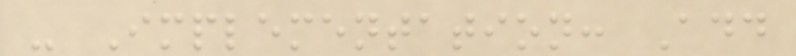- Implementation: Add
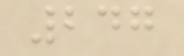247
